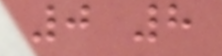0 8
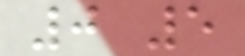0 5
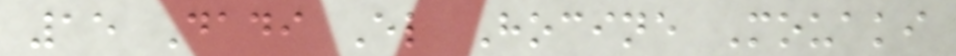15 Dadi El Hocine Mouaki
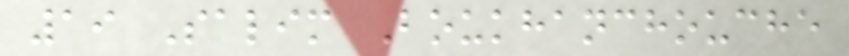19 Salim Boukhanchouche
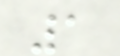1
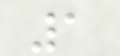1
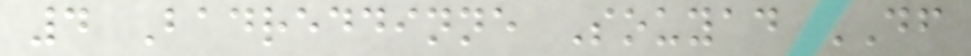4 Badreddinne Souyad DF
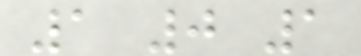1 0 1
